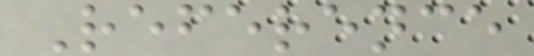Reference
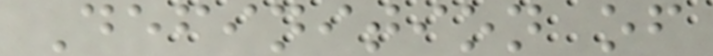Definition of
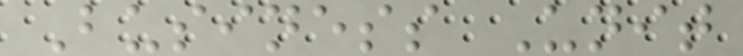Business Unit
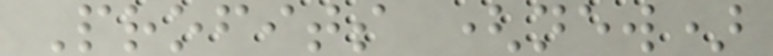Profits (new)
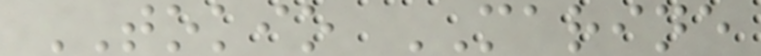TOKIO MARINE
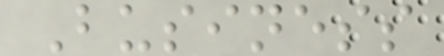Business
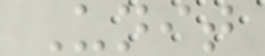Unit
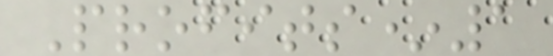Profits*1
